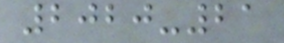2020-21
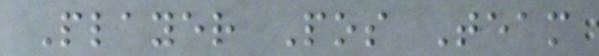Player Pos Team
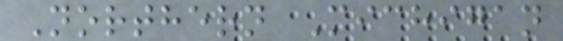Northern Michigan
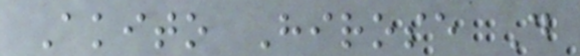Akito Hirose D
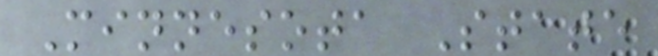Minnesota State
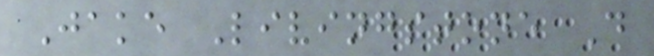Jake Livingstone D
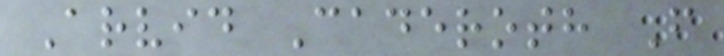Arvid Caderoth F
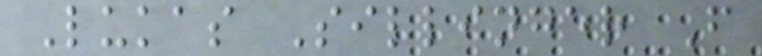Lukas Sillinger F
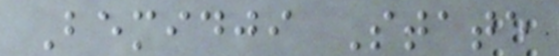Bemidji State
